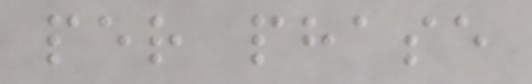per phase
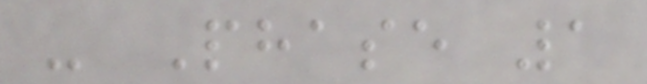- Phase 1
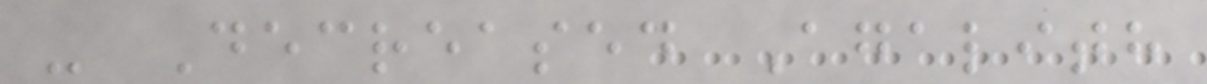- Decreased Agalith
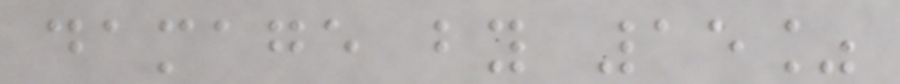damage by 15%
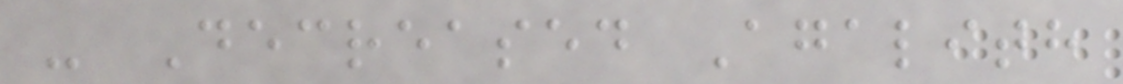- Decreased Agalith
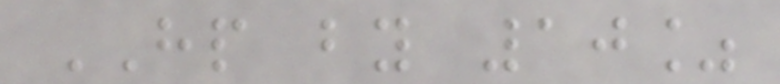HP by 10%
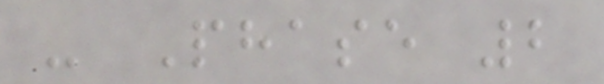- Phase 2
